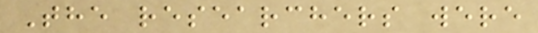The researchers were
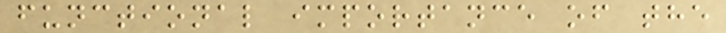functional importance of the
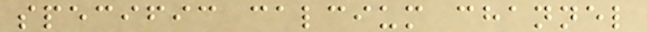specific calcium channel
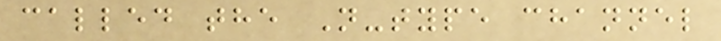called the N-type channel
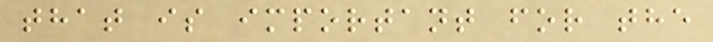that is important for the
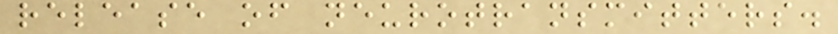release of neurotransmitters.
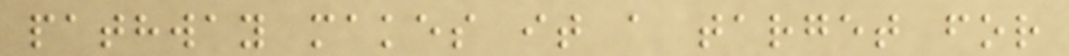pathway makes it a target for
